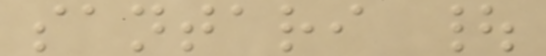santari |
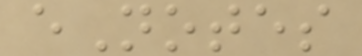eNotes
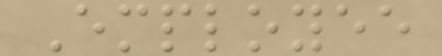Employee
